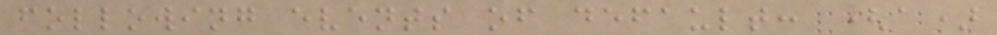following events of default: (a)
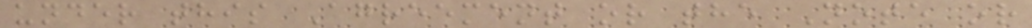under this Agreement or the Note or
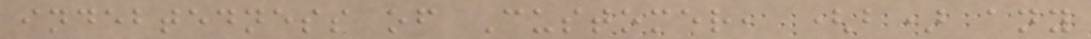indebtedness of Customer, (b) any
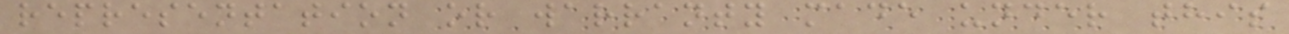representation or warranty made under this
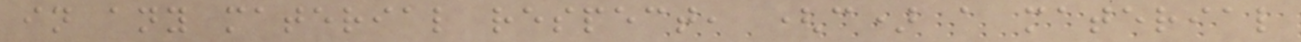in any material respect, (c) a material
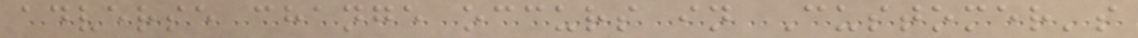adverse change occurs in Customer's
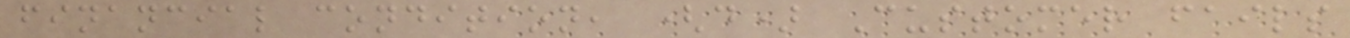financial condition, (d) Customer fails
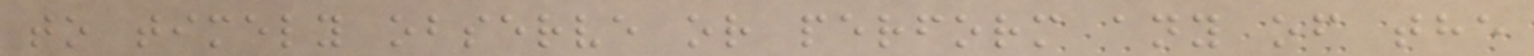to timely observe or perform any of the
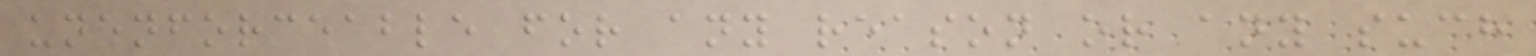unenforceable for any reason or any such
